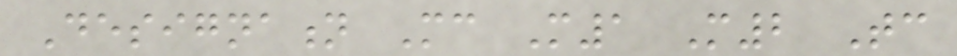Designation Mc M1 M2 Tc
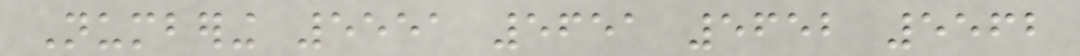Numbering 5551 5651 5652 5562
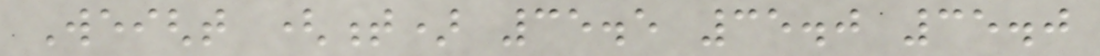Weight (t) 35.5 35.0 35.0
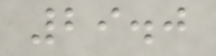29.0
